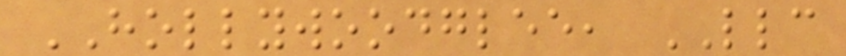HOLLYWOODGLEE, LLC
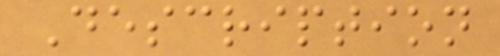Description
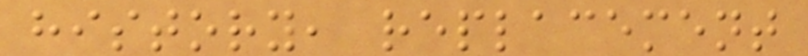history, replacement
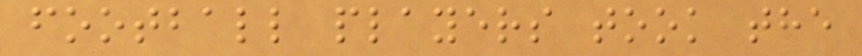football players took the
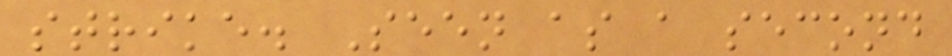strike. Seen as a second
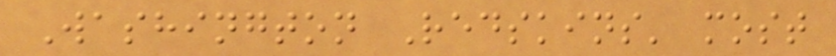Washington Redskins' most
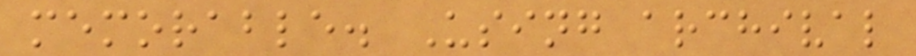memorable. Using archival
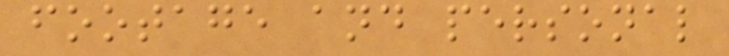footage and personal
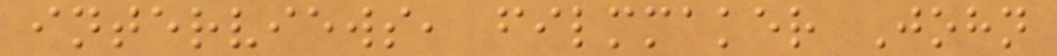interviews, filmmaker John
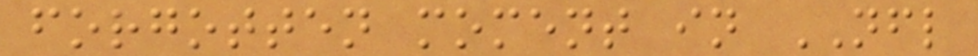forgotten moment in NFL
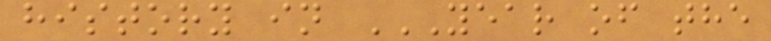history in YEAR OF THE
